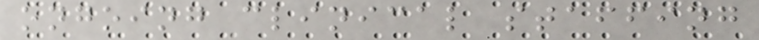ongoing clinical staffing
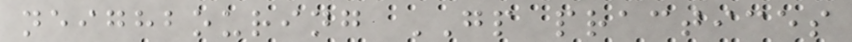neighbouring GP practices
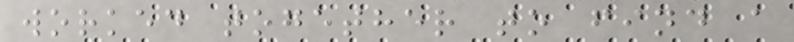worked together to find a
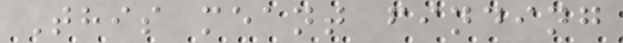This meant finding
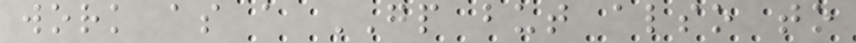work as a GP but also to
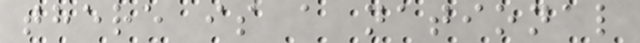there is a national
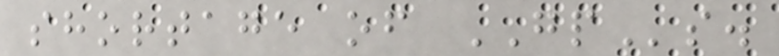shortage of GPs.
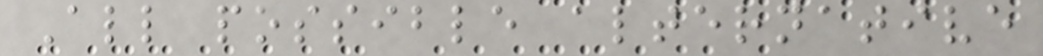All possible alternative
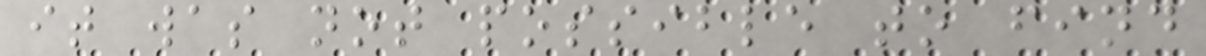it was not possible to find
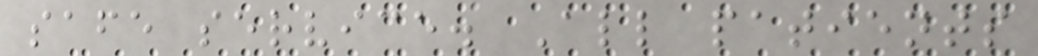safe service. All patients
